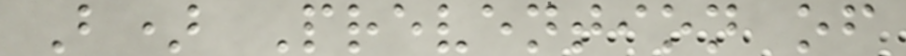B) Prevention of
